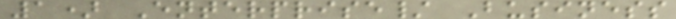1) Enterprise/ Business
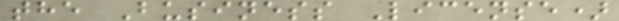the Business License)
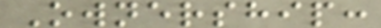Ownership:
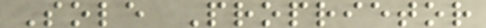Sole Proprietor
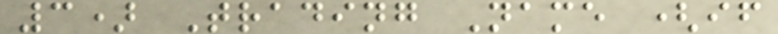3) Trading Name (if
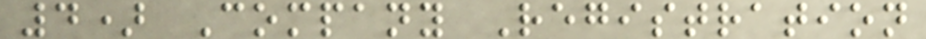4) Company Registration
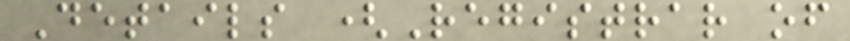Details (Registrar of
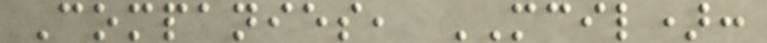Companies, MCIL):
